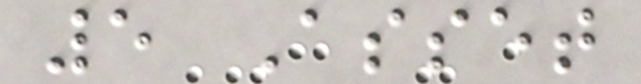5 Asset
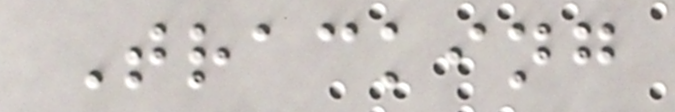Tracking
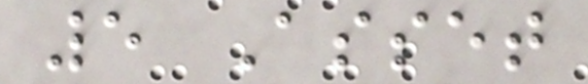5 Asset
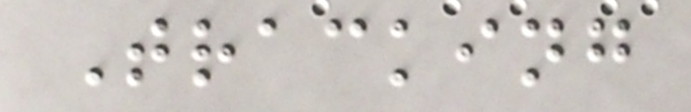Tracking
